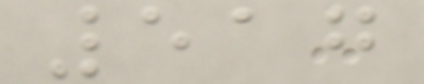517
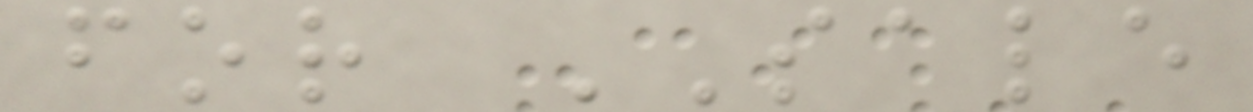for SALE
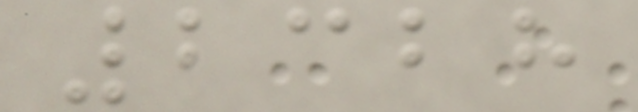2328
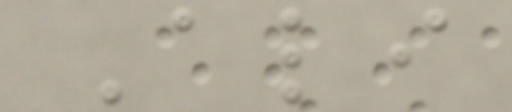Ali
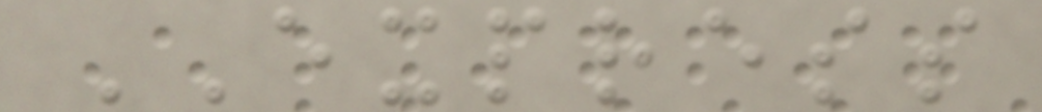EXPRESS
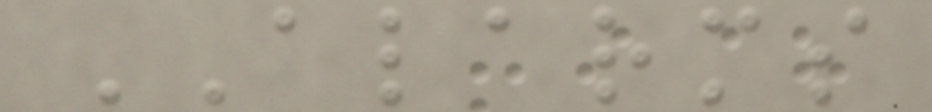ALARMS
